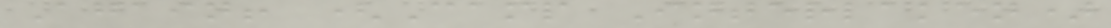Again! (Camp Interlaken)
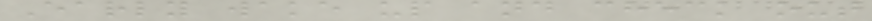Early wake up and check out
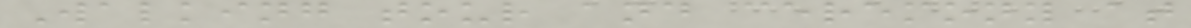Walking tour and ceremony at
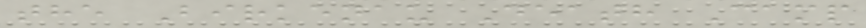the Birkenau Death Camp
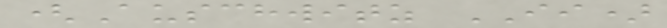(Auschwitz II)
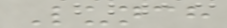Lunch
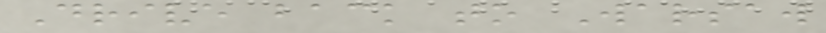Drive back to Warsaw
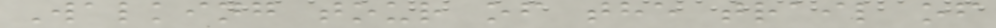Walking tour of the trail of
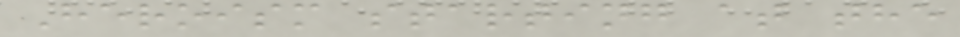Heroism starting at the
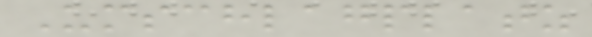Umschlagplatz
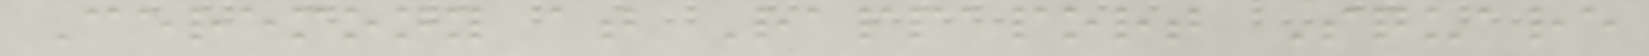Ceremony at Rappaport Square
